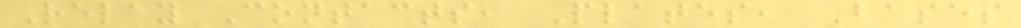Relay Contacts, Plates, Bases
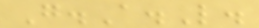G.A.L.
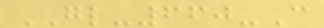GL-660-C
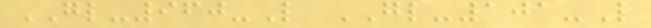GL-960-L GL-101-L
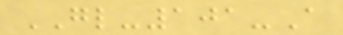GL-101-A
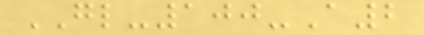GL-100-A2
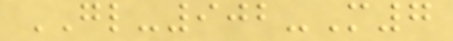GL-902-M7
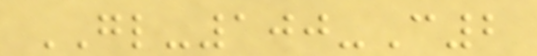GL-100-C2
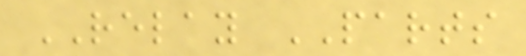RELAY PARTS
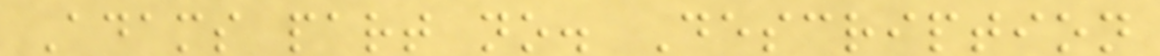Adams part no. Description
